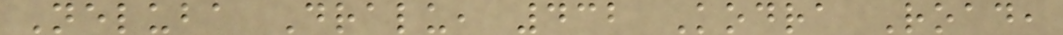Neluba Dralu, 432 Kodra Road,
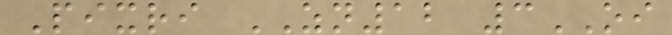Pixri ZN12 3OI
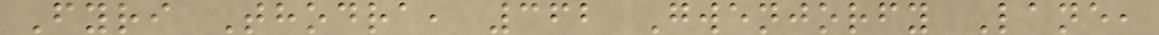Fyri Thodra, 362 Gwenjorfy Lane,
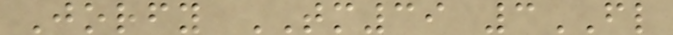Jorfy TM39 3FL
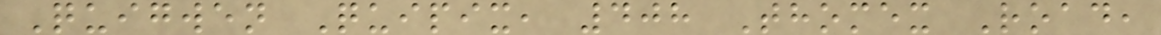Quigwen Quipix, 408 Thomex Road,
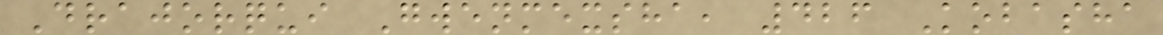Drajorqui Gwenmexsha, 426 Kobasha
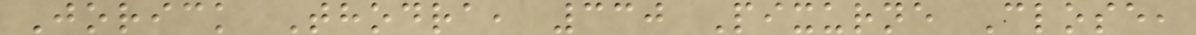Jorick Thodra, 330 Pixurne Close,
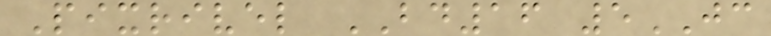Pixrivel BD16 5JC
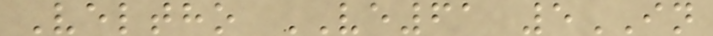Veltho VE61 5IN
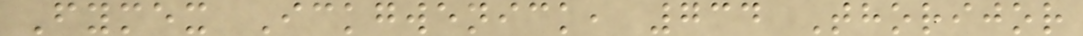Fymex Ickgwenick, 734 Thorijor
